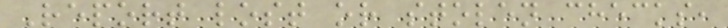Report lost or stolen checks,
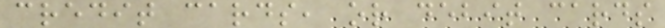credit cards, or debit cards
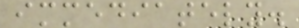immediately.
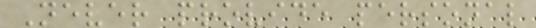Never provide personal
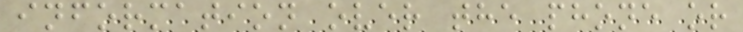information over the phone or
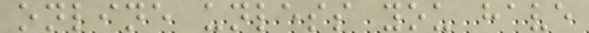online unless you have
